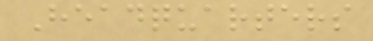Headquarters
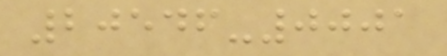20546-0001
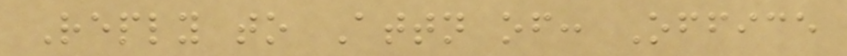Reply to Attn of: Office
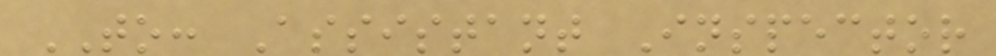TO: Assistant Inspector
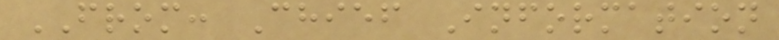FROM: Chief Information
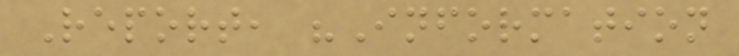Report, "Information
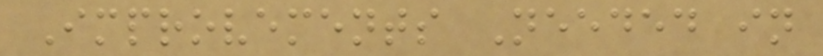Improvements Needed in
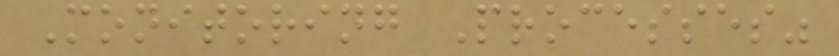Monitoring Processes"
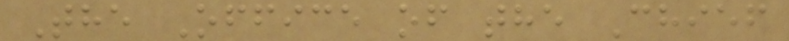The Office of the Chief
